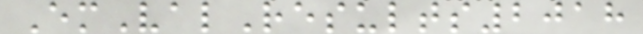EmValResults2018
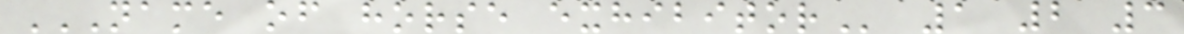NAME OF HORSE EXHIBITOR 1 2 3
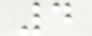4
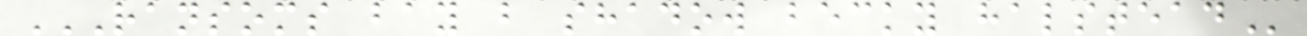RANSOMS BAY B SHADOW BECKY HALSTEAD
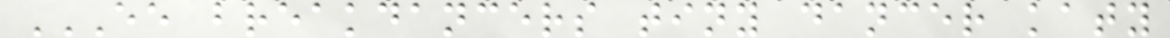EE BREAKDANCERS TINY DANCER KATY
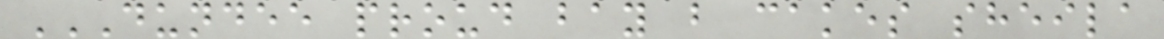DUNDEE PROUD BAY B CAKES SHEILA
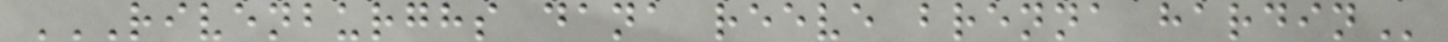RIVENBURGHS DANA REEVE BRENNA HARDIN
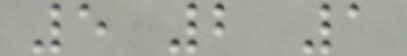5 2 1
